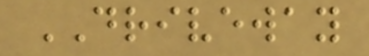DRIVEWAY
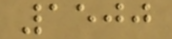1500
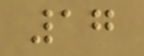17
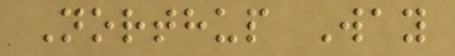Northup Way
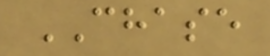CHASE
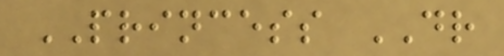PRINCESS DR
